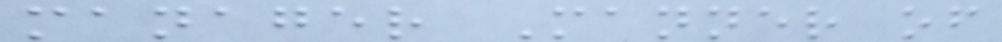manager Manner of
